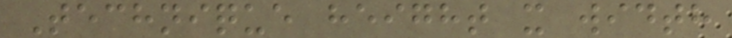Technique height x width
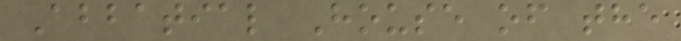Abbatial House of the
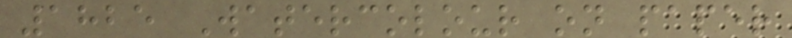1825 Watercolour on paper
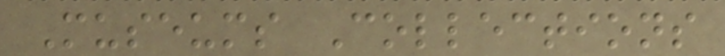Museums Collections
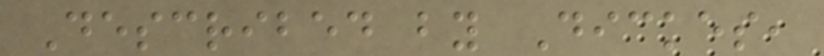Described by Dickes,
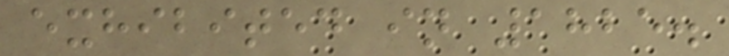exhibited in 1825.
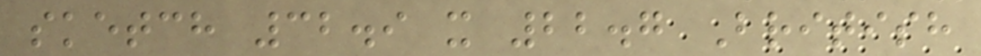sketch 32.9 x 22.7 British
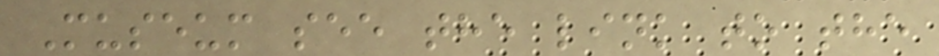Museum see the link to the
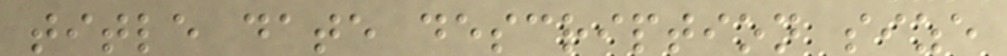title date description size
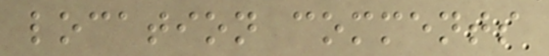location comments
